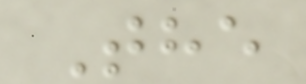The
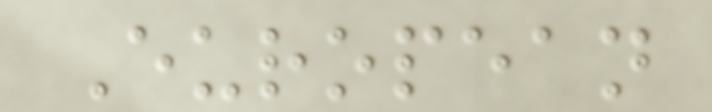European
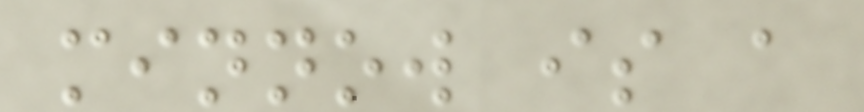minnow is a
